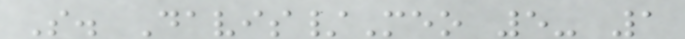S. Davis/Meo 5- 1
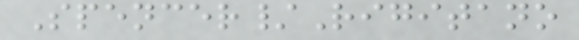Spencer/Rigitano
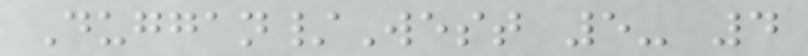Duggan/West 5- 4
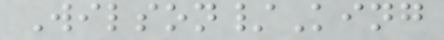Wilson/King
